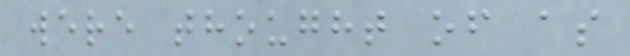were thought of as
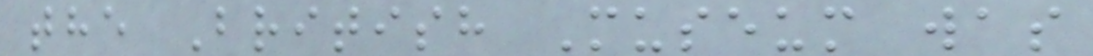the British Museum was
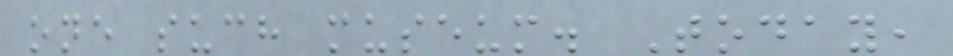one such museum. Today,
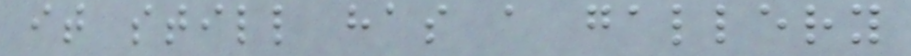it still has a gallery
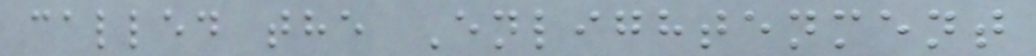called the Enlightenment
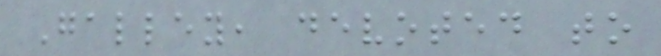Galley, devoted to
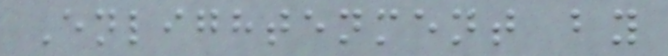Enlightenment by
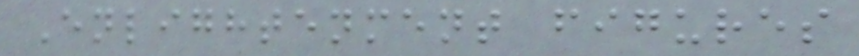Enlightenment figures
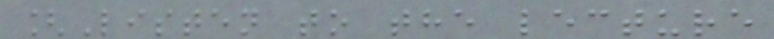[Listen to the lecture
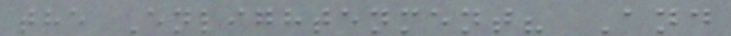the Enlightenment? And
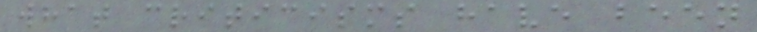what criticisms have been
